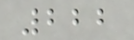222
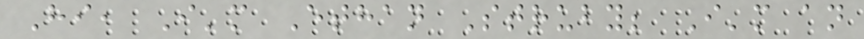Hi, I'm Ethan Struby; I'm an
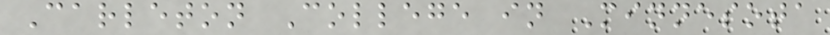Carleton College in Minnesota
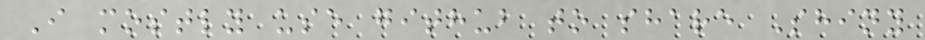I mostly use github to share Shiny
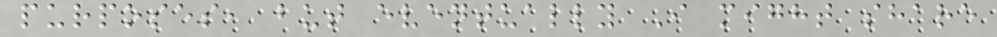purposes, but eventually I might share
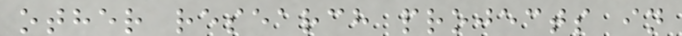other research projects in
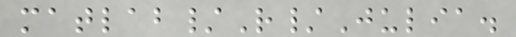matlab/R/Julia.
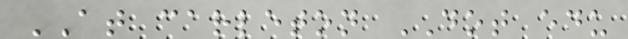AT carleton DOT edu
